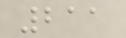211
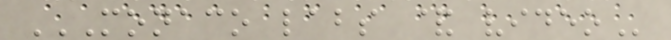MONACO LABS & VIDEO
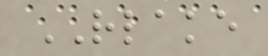RLAKE
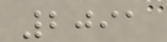2091
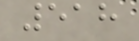518
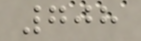708
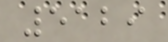5129
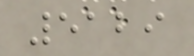5129
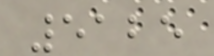5125
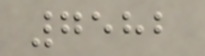7582
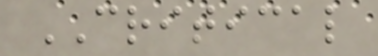CRITICAL
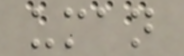uman
